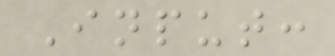Input:
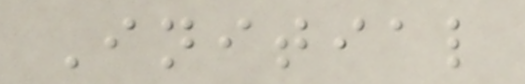Initial
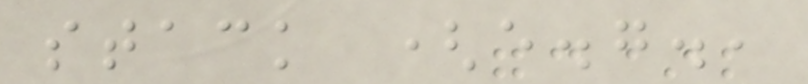stack (e.g.,
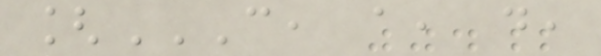[C, A, D,
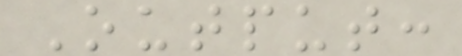Output:
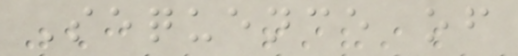Sequence of
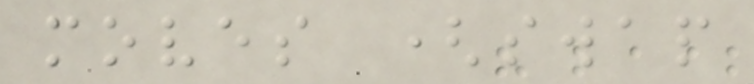moves (swap
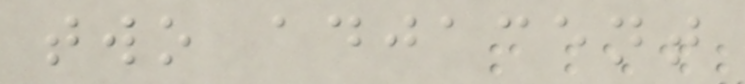two adjacent
